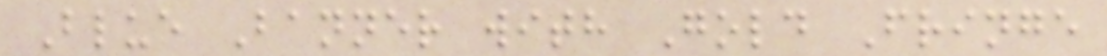Blue Banner with Gold Fringe
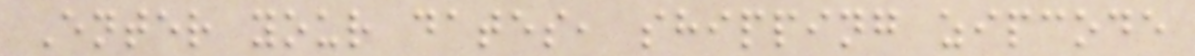Enter your dates, shipping zipcode
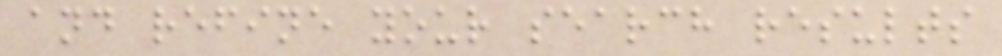and refine your search results
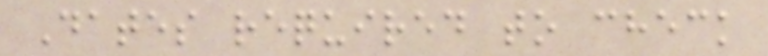Dates required to check
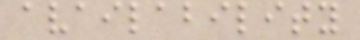availability
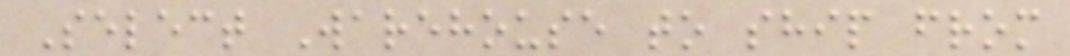Select Warehouse to ship from
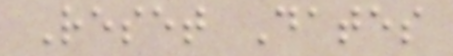Reset Dates
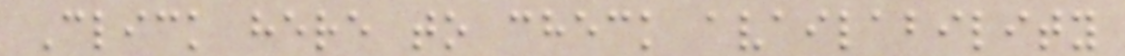Click here to check availability
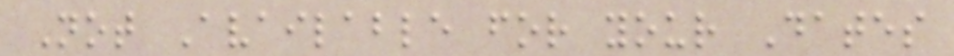Not Available for your Dates
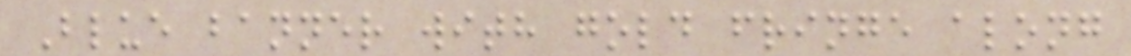Blue banner with gold fringe along
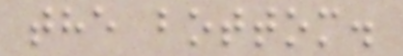the bottom.
